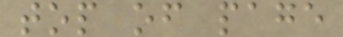top of page
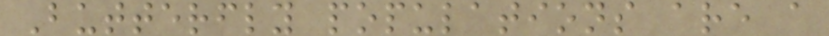Butterfly populations are a
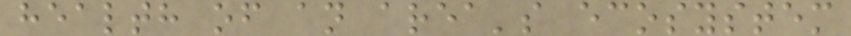health of an area's ecosystem
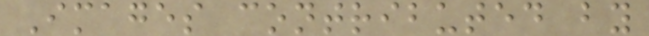Images contributed by
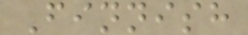Finnish
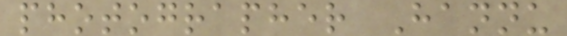photographer Hannu
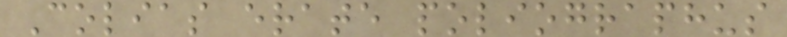Colias erate poliographus
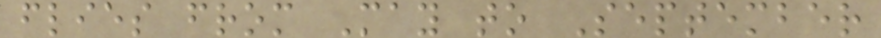flies from May to September
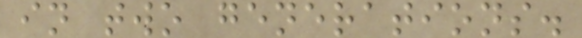in two generations.
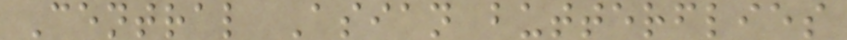Central Asian butterflies
